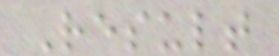Result
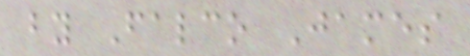by Falco James
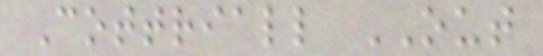Cottriall OUT
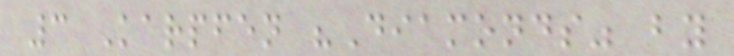3 Karpfen "Diamonds" by
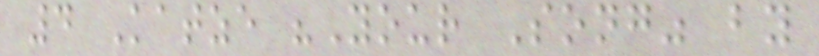4 Katze "Your Song" by
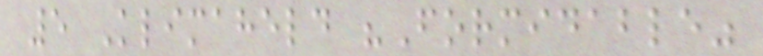5 Klimaheld "Formidable"
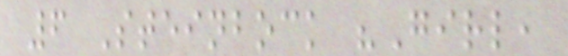6 Steinbock "Girl,
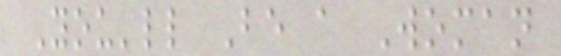You'll Be a Woman
